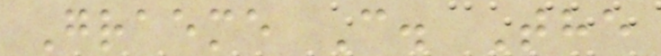Graeme C. The
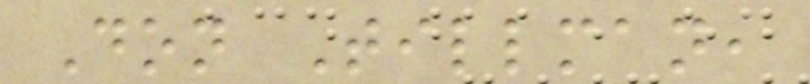Don Tillman,
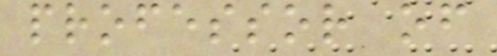professor of
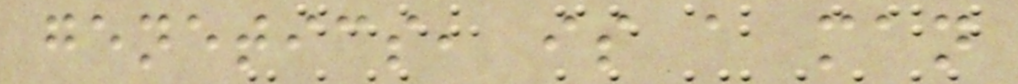genetics, is a man
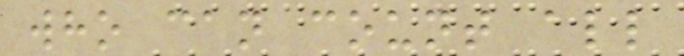who can count all
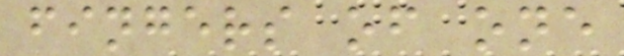fingers of one
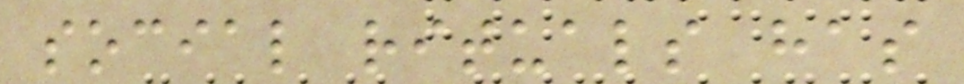social rituals has
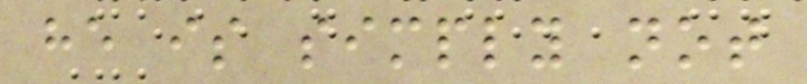he is simply not
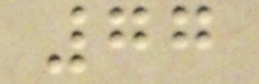77
